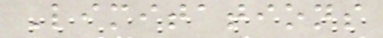Limitations
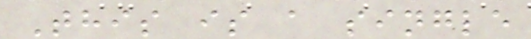This is a single
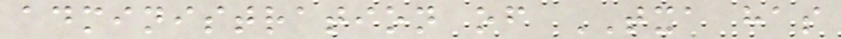administration of TXA has
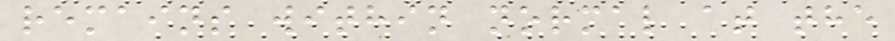remains within normal at the
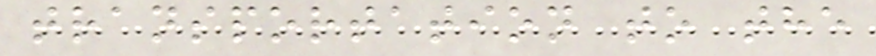transportation to the
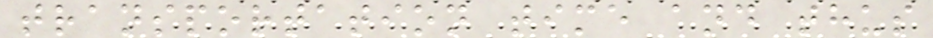transportation time and thus
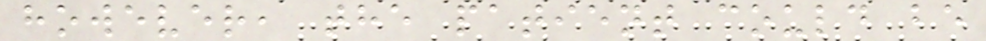however, the patient could be
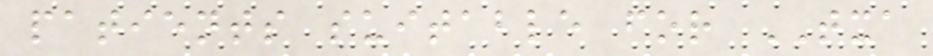patients suitable for TXA
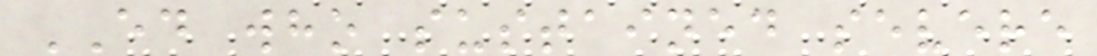ED who sustained severe
